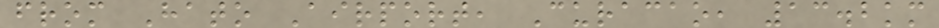from Hato Airport, Curacao, 13.2km
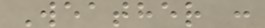Weather :
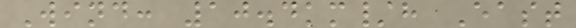Wind: 10.4km/h East
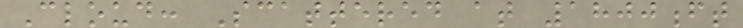Cloud: Scattered at 1800ft
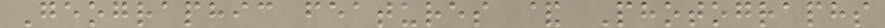Geographic features & Photographs
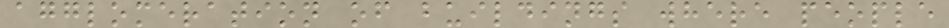agglomeration of buildings where people
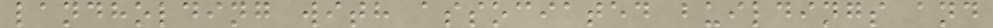landholding with associated buildings and
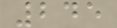245
